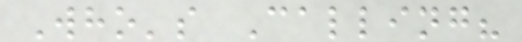Who's Calling?
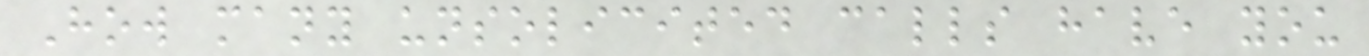How many unsolicited calls have you
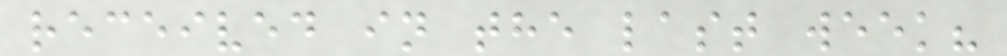received in the last week?
